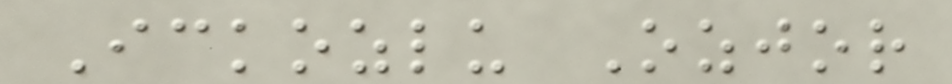Ickozlu Ozjor
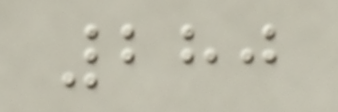280
